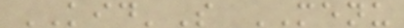KID'S MENU
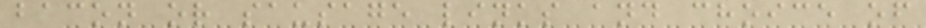bacon or sausage links and choice of
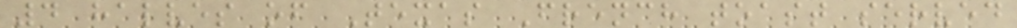4 halves of Texas French toast served
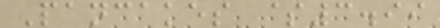Pancakes $3.99
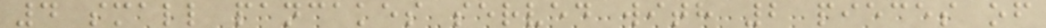4 small pancakes served with 2 pieces of
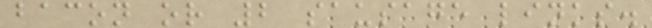bacon or 2 sausage links.
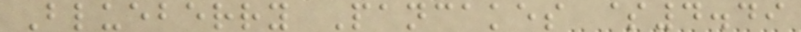Blueberry Pancakes $4.49
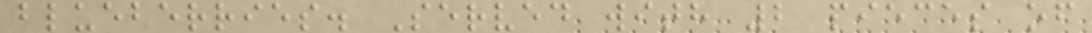blueberries. Served with 2 pieces of
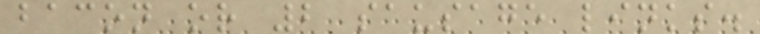bacon or 2 sausage links.
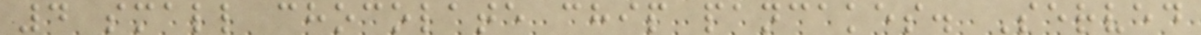4 small chocolate chip pancakes. Served
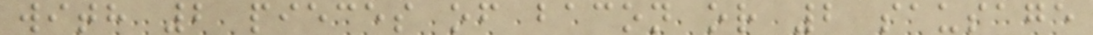with 2 pieces of bacon or 2 sausage
